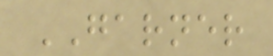GARNER
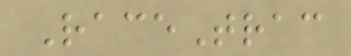RaceTrac
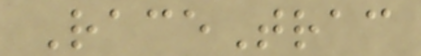RaceTrac
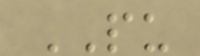PU
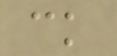ck
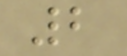2
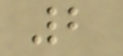2
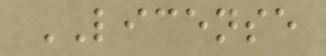LICENSE
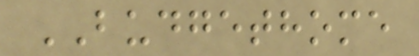BUDGETHOME
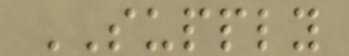SUPPLY
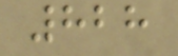828
